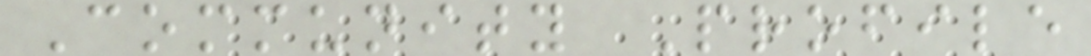Community Profile
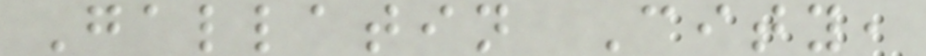Gallatin City,
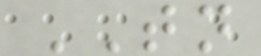TN
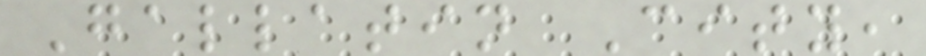Gallatin City,
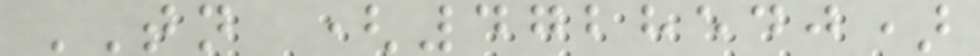TN (4728540)
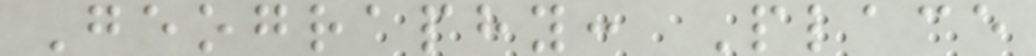Geography: Place
